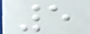5
